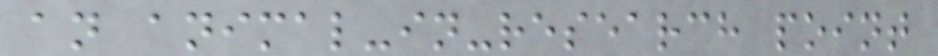an animal-in-research point
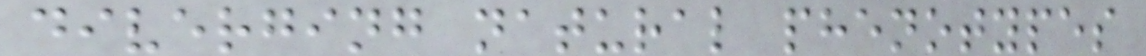diverging natural phenotypes
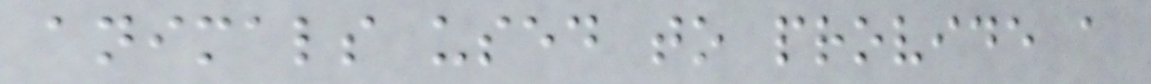animals used to provide a
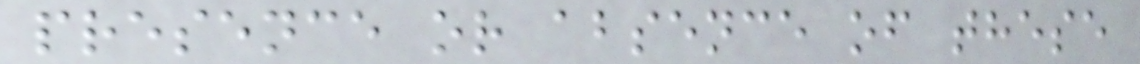presence or absence of these
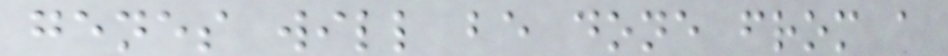genes will be done from a
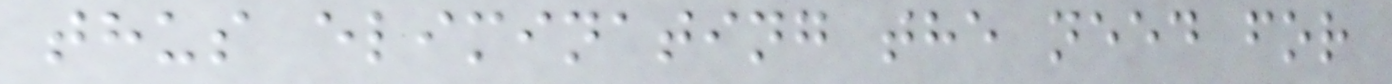thus eliminating the need for
